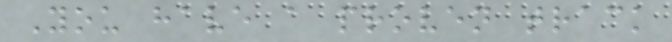You have a proven track
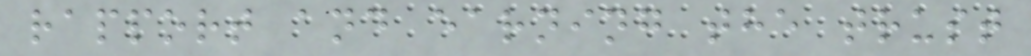rapport and earning the trust
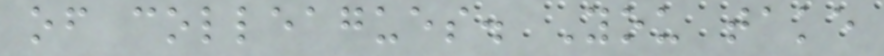of colleagues. You take
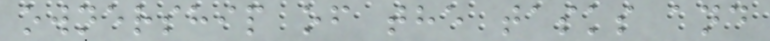ownership of the tasks and
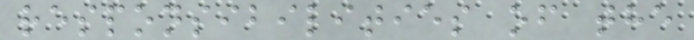responsibilities of the
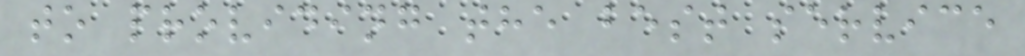to providing the best service
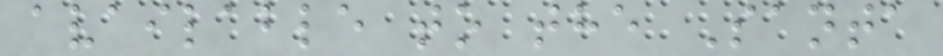available to the Santa
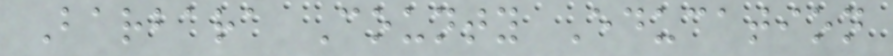Barbara County Education
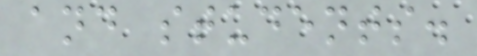and students.
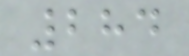284
